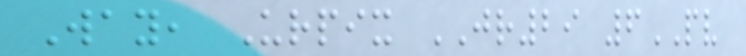Way, Urpix JR29 6PV
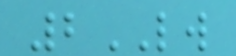2LW
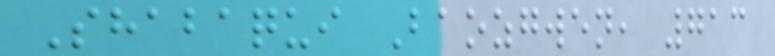Shabaqui Baozgwen, 713
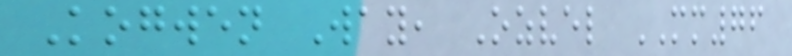Kogwen Way, Ozvel MM76
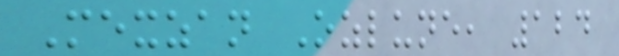Mexzan Ozlune, 124
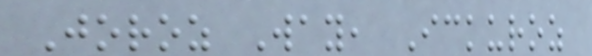Joroz Way, Ickuroz
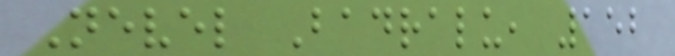Nevel Badralu, 152
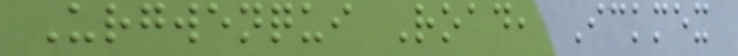Urgwenqui Road, Ickmex
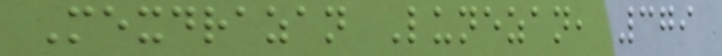Mexdrazan Lunezan, 379
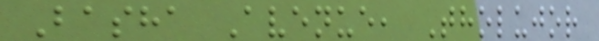Basha Avenue, Tholujor
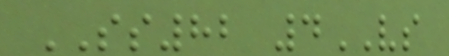SS82 4VS
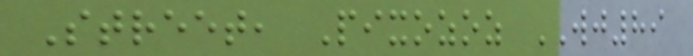Street, Pixozoz WJ89
